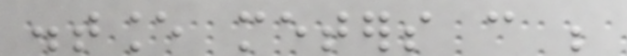distance meters can be
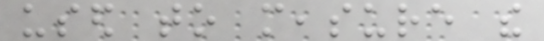used to measure the
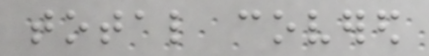total covered
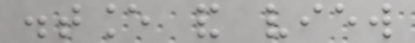distance and view
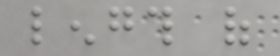length of
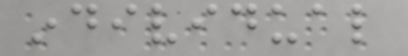individual
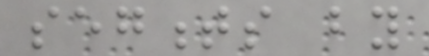segments by
